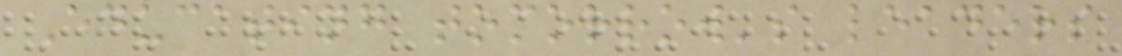Educating tomorrow's leaders
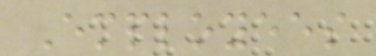Employees
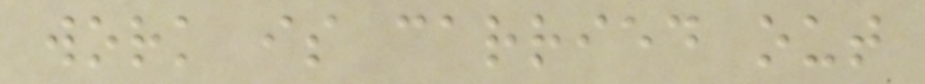work is carried out
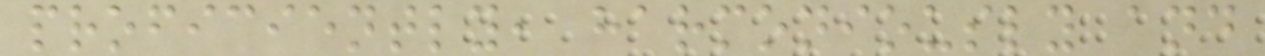proficiently, harmoniously and
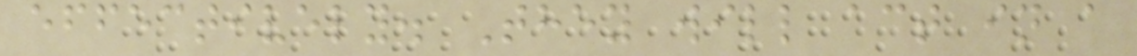effectively. They will act in a
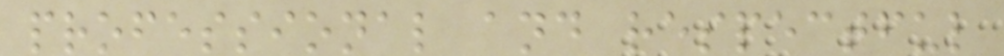professional and respectful
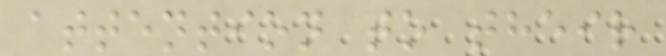attention to their
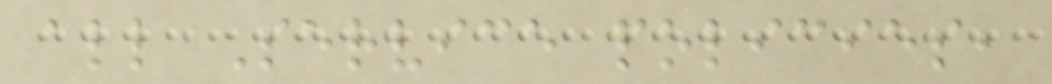all Service policies,
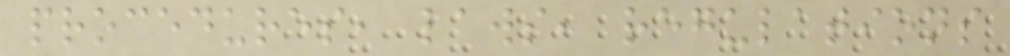procedures, laws, regulations
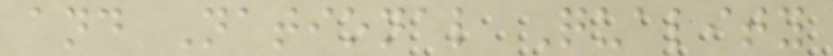and National Quality
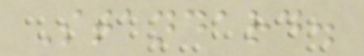Standard.
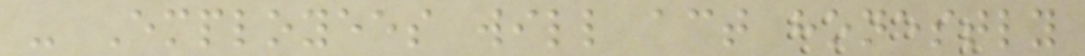- Employees will act honestly
